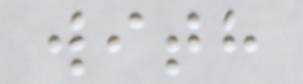with
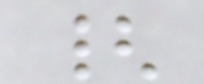{
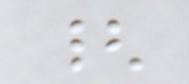{
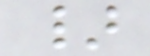}
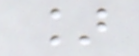]
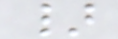}
